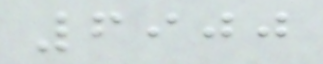6900
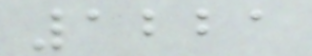1221
